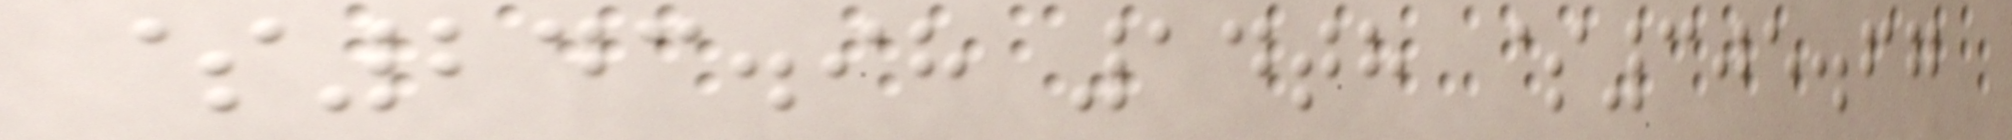$243.98 14th $305.67
